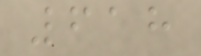618
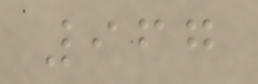967
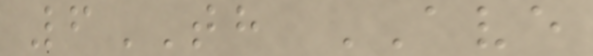6TH AVE
